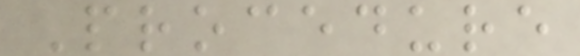Procedure
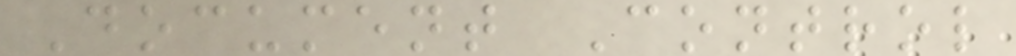Document Control
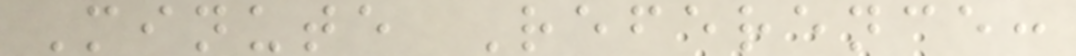Minute Reference:
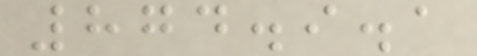874.9.1
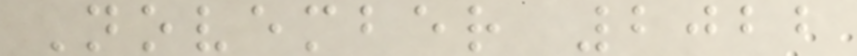November 2022
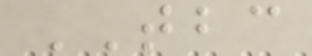TBC
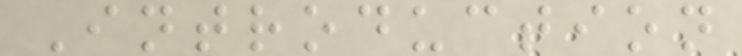Introduction
